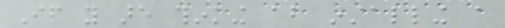If you are thinking about installing a
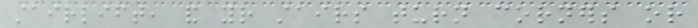stairlift, and your stairs turn corners or
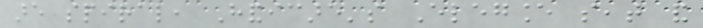are spiral, Handicare's Elegance seat and
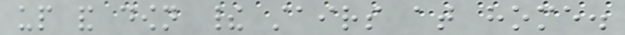up and down their stairs at home.
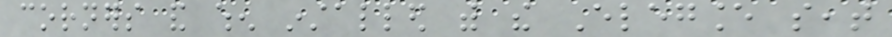corners and when installed with the Elegance seat
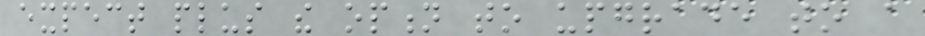expect plus the option to upgrade to a
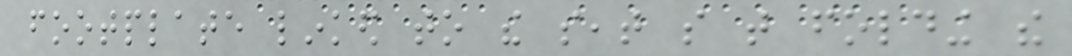footplate linked to the seat so that folding the
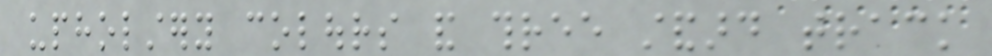upholstery colours and three standard track
